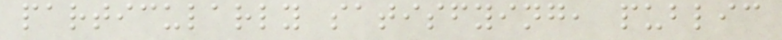particularly satisfying, public
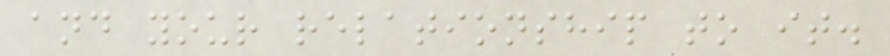and your relationship to it.
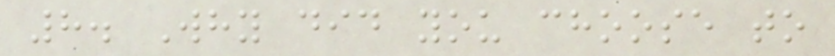8. Why did you choose to
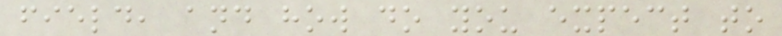field, and how do you expect to
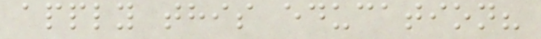apply this education?
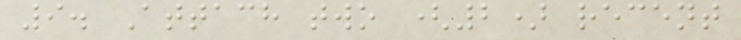9. Attach two (2) recent
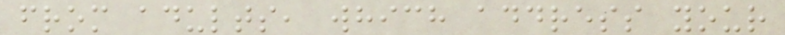from adults, which address your
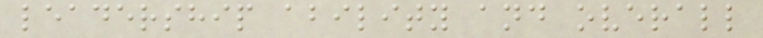leadership ability and overall
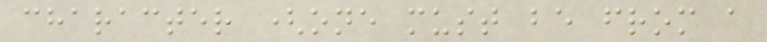character (one must be from a
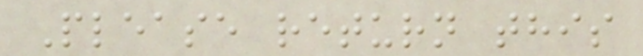Please return this
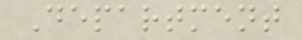Department
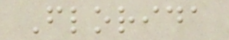Florida
